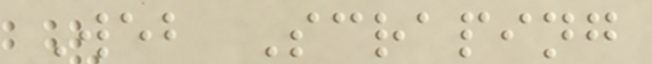Web Scraping
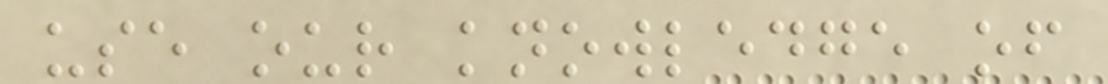use our knowledge of
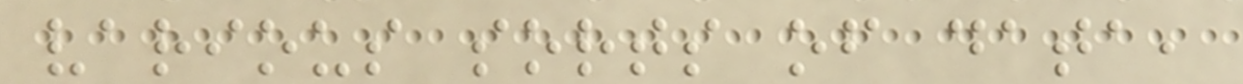various sorts of data,
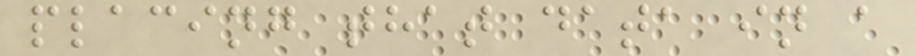placing that data in a
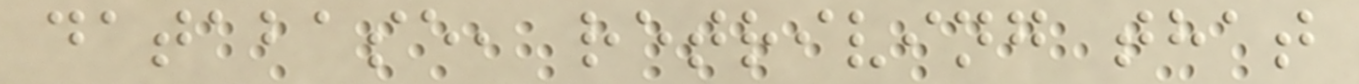database, retriving that
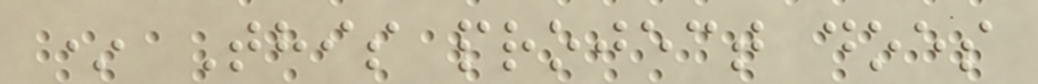* This project does
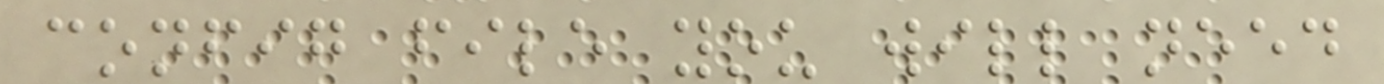config file you will need
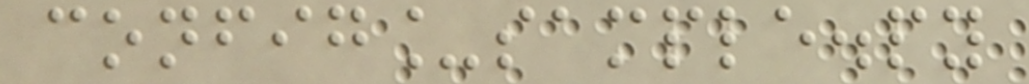config_sample.py
